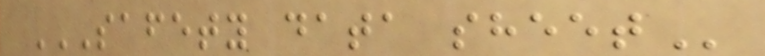SAFETY DATA SHEET
